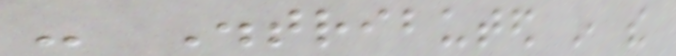- Distributed in the
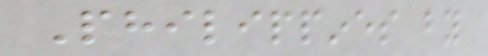Philippines by
